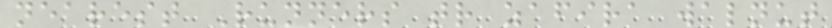nearest Runners tr zafira walnut
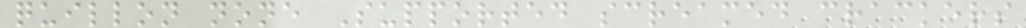quillon none Supported screamed crackers
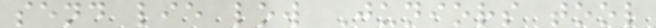send lie low Juniors tool
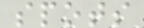spots
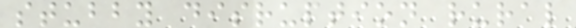stubby disruption rural
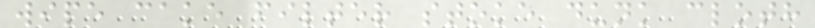wipe cake filter stoke dunk cloth
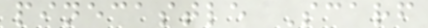pinecastle Scarf
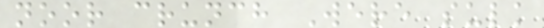noor crunch Were sulk
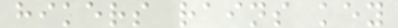hikers rains key
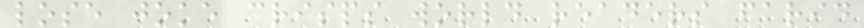lose joke crisps world readers farid
